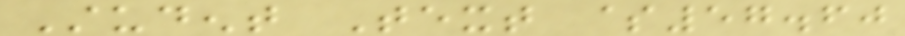Student Text $57.60
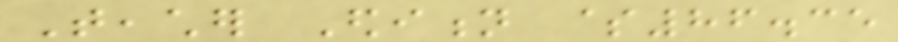Teacher Edition $86.35
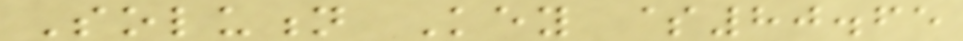Solution Key $80.65
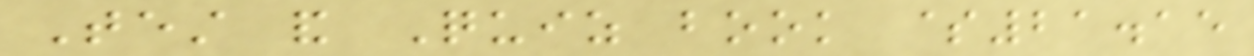Test and Quiz book $21.15
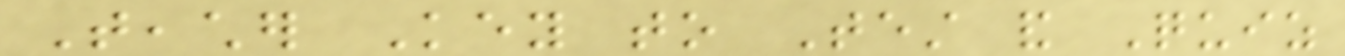Teacher Key to Test and Quiz
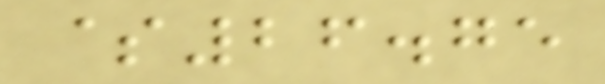$26.75
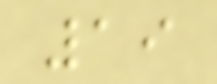19
